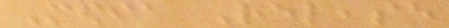Media Release
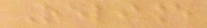Reliance
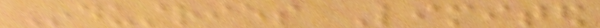Industries Limited
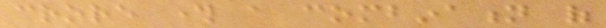crore through a combination of
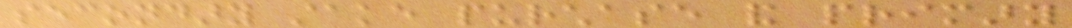secondary stake purchase and primary
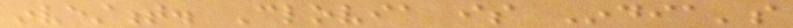investment. Clovia is India's
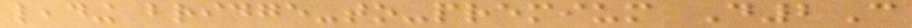leading bridge-to-premium D2C
